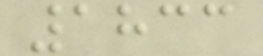1833
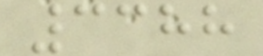3388
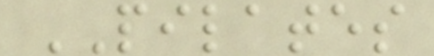PILATES
